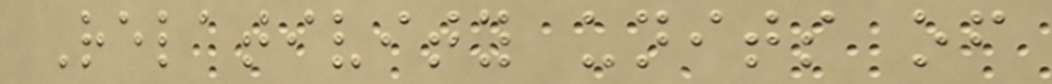Relativity units of
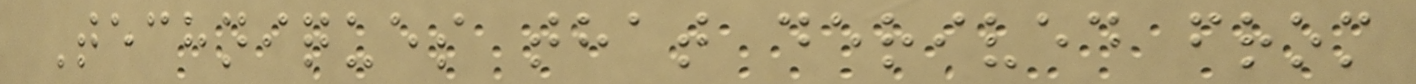Techniques that derived from
